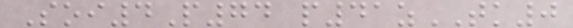Soi4P74 p41zTK0
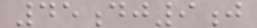45dj9j
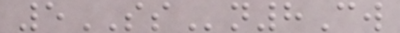5SSn8Cw
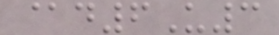@d6U3
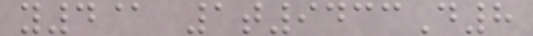y4@ 1t9433D8
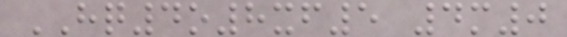HQ4o8xf5 4m0
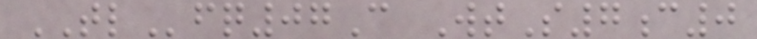TLfq07C WtS7c0
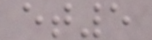et5
